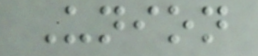Union
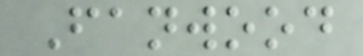Fanwood
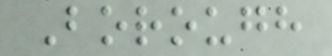Borough
